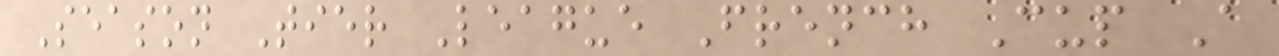Season Tier League French Cup A
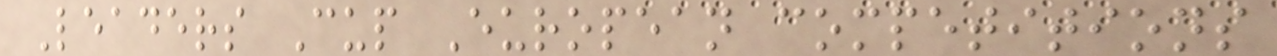Leaders Cup European competitions
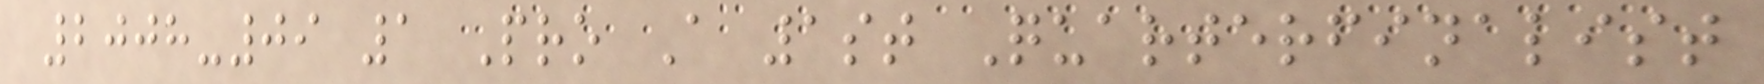2008-09 1 Pro A 1st Quarterfinalist
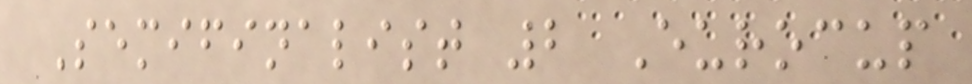Semifinalist 2 Eurocup
